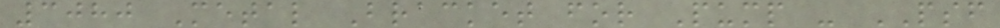3080 Metal Bracket for Pump - PSF
